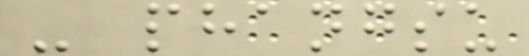- phangsu
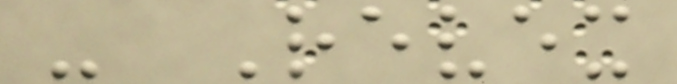- Revex
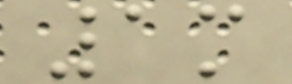1m
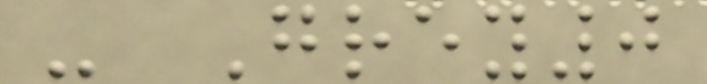- Grey0
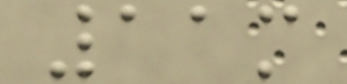11m
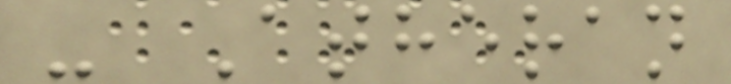- Atheran
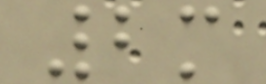2m
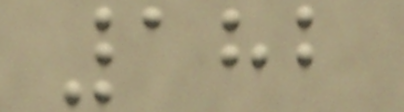182
